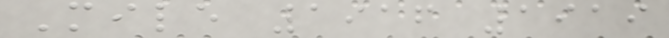Mile 1916 1919
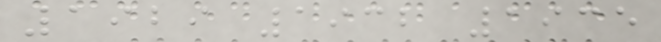1929 1932 1935
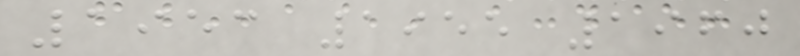1953 1955 1960
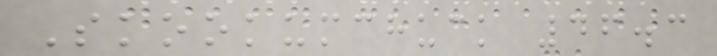Skookumchuck 46.3
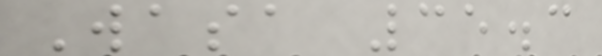Wasa 35.3
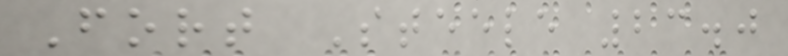Fort Steele 23.0
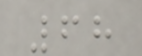68
